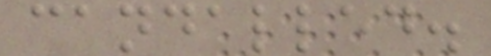candalled.
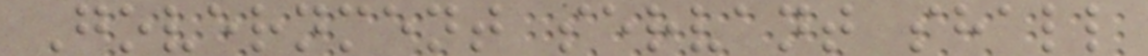Government servant shall
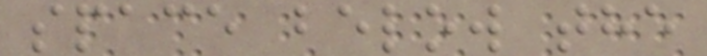space below the
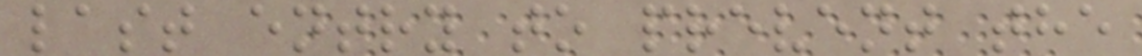last entry to prevent the
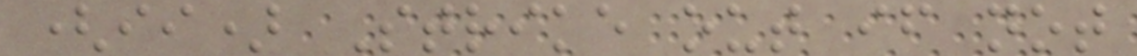(ii) Strike out if not
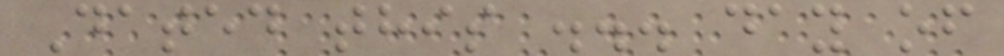Dated this ... day of
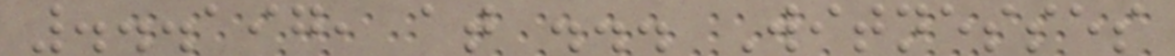...197, at ... Witnesses
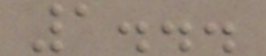1...
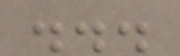...
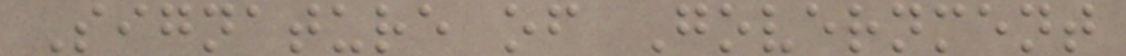Signature of Government
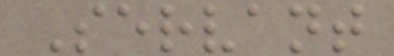Servant
